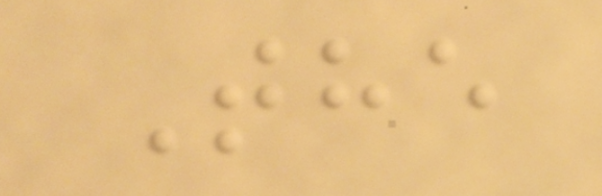The
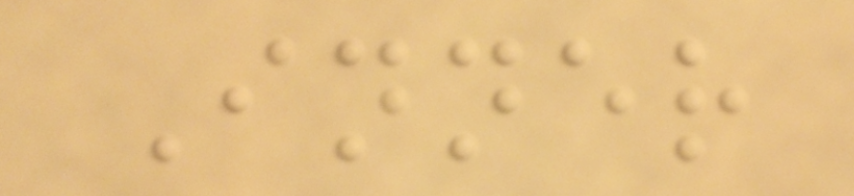Inner
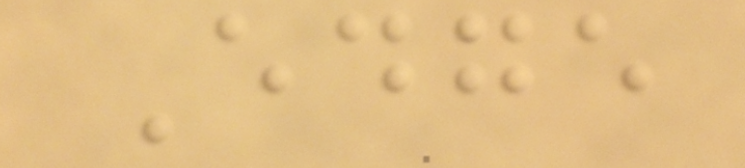Edge
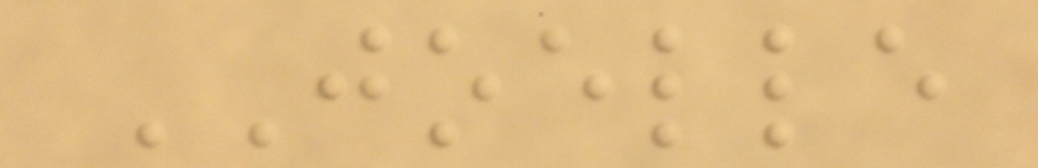JOELLE
